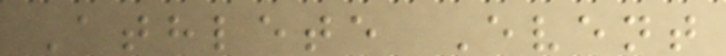Athlete Event
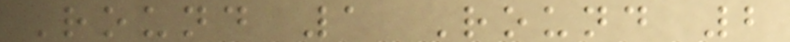Round 1 Round 2
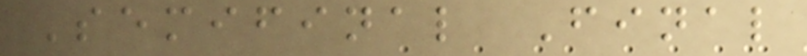Semifinal Final
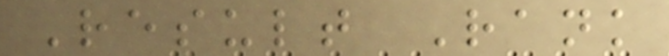Result Rank
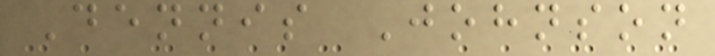Dennis Johnson
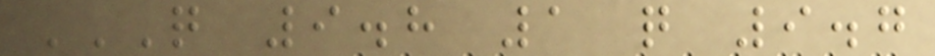Q 9.8 1 Q 9.7
